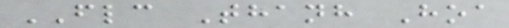FLC Thanh Hoa
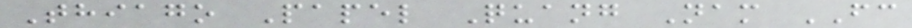Thiago Papel Quang Nam FC
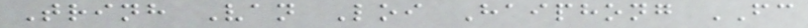Trinh Van Loi Haiphong FC
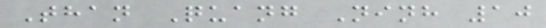Than Quang Ninh 10
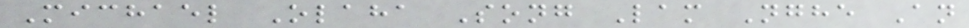Michael Olaha Song Lam Nghe An
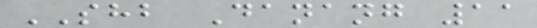SHB Danang 11
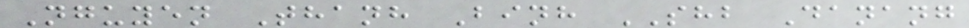Nguyen Thanh Binh SHB Danang
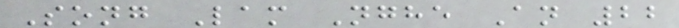Song Lam Nghe An 22
